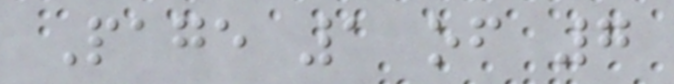Page 1 of 7
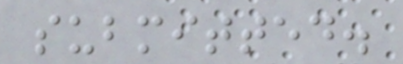submitted.
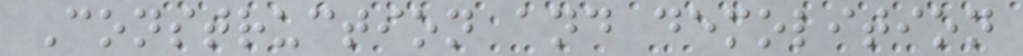Construction and demolition
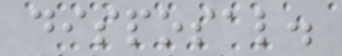disposal.
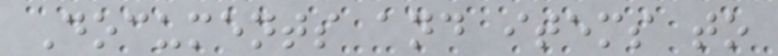Documents and items to
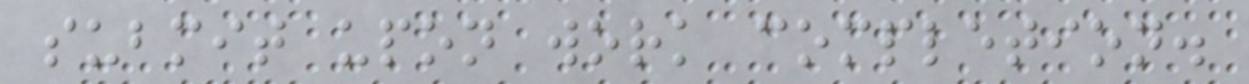submit upon work completion.
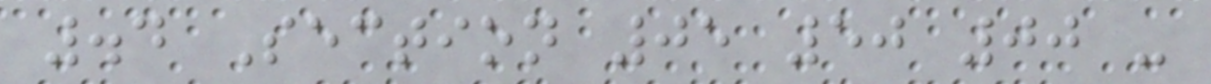.4 Section 05 50 00 -
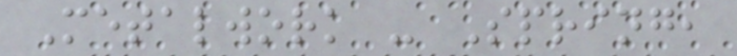Metalwork - Spring,
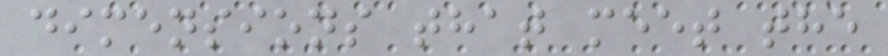dimensions that meet the
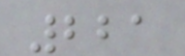221
